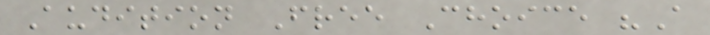Audition Free Choice "A
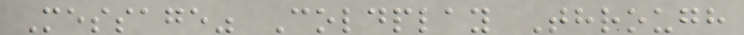Message" Coldplay Through
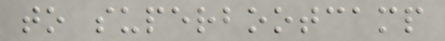to superbootcamp
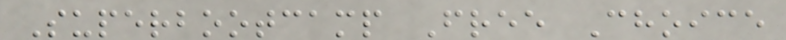Superbootcamp Free Choice
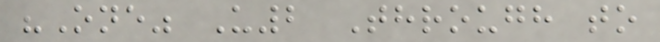"One" U2 Through to
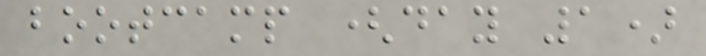bootcamp (day 1)
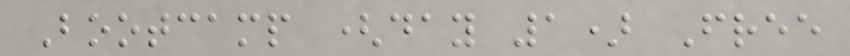Bootcamp (day 1) Free
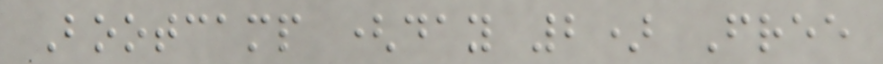Bootcamp (day 2) Free
